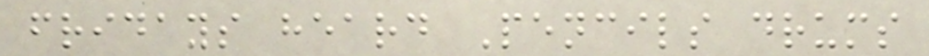fridays heard Pencils drums
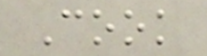Cook
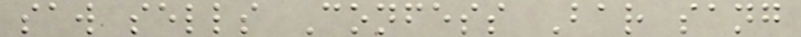saw sells Confess Bar sang
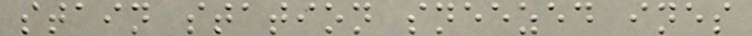stain station sneezed ines
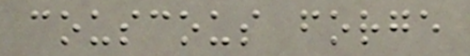couscous forge
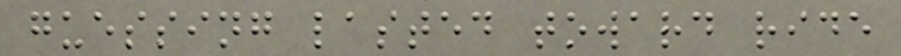guessing lasted toward ride
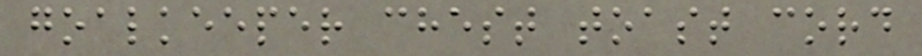goalkeeper chest toast cord
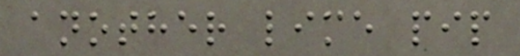another lime pip
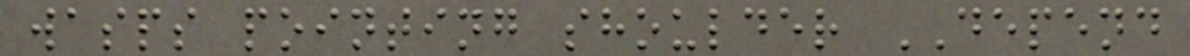wasps pointing shoulder DEPEND
